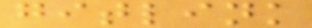gitlink
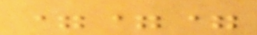===
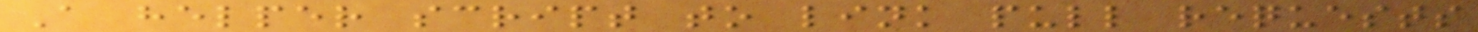A helper script to link pull requests
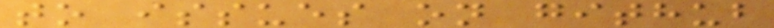to issues on github
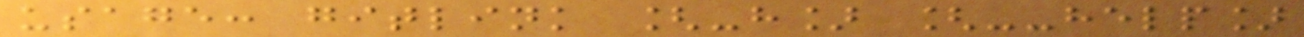usage: gitlink [-h] [--help]
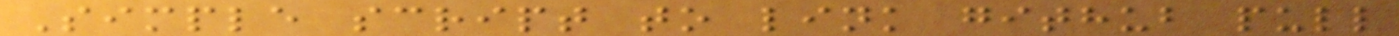Simple script to link github pull
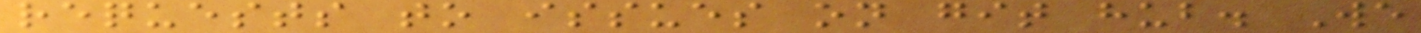requests to issues on git hub. We
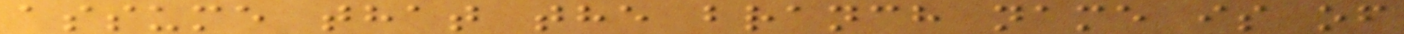assume that the branch name is of
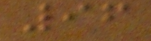96
